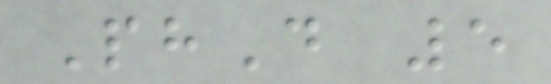PhD 5
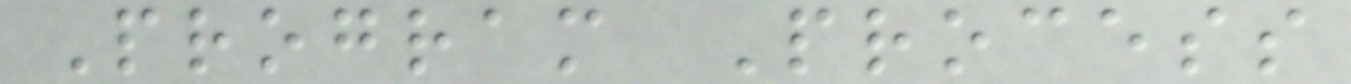Program Process
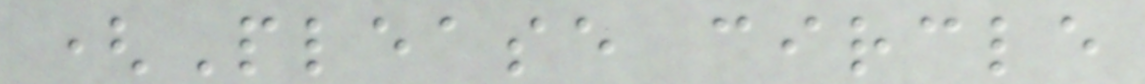(Please circle
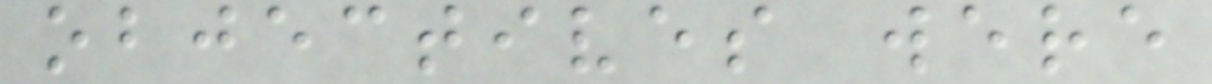objectives were
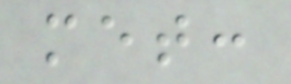met:
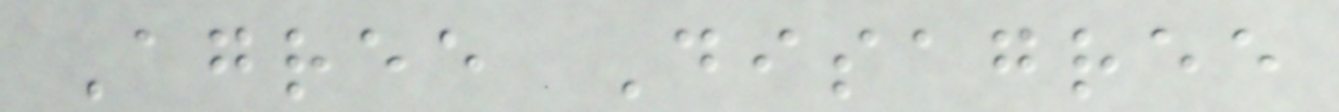Agree Disagree
